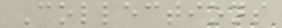Collections
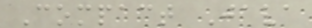Compact Java
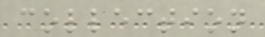collection
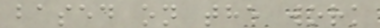based on the work
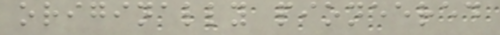originally pioneered
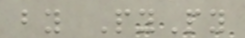by PyPy
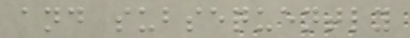and subsequently
